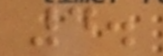4.
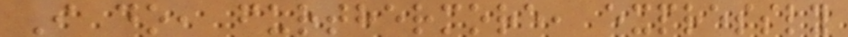I do, furthermore, expressly
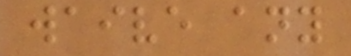waive any
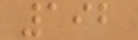192
